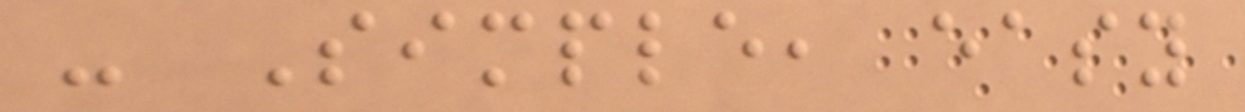- Simple, easy
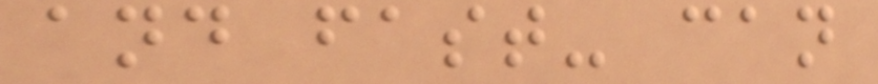and fast- can
